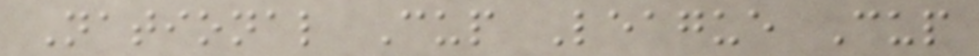National Cup League Cup
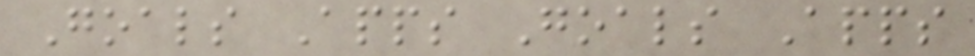Goals Apps Goals Apps
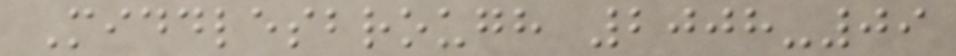Middlesbrough 2008-09
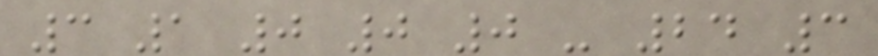3 1 0 0 0 - 24 3
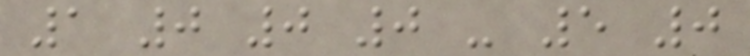1 0 0 0 - 5 0
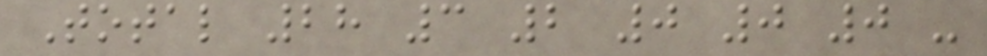Total 28 3 2 0 0 0 -
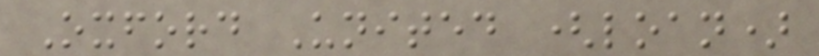Oxford United (loan)
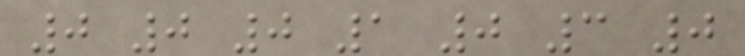0 0 0 1 0 3 0
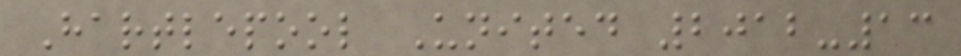Hartlepool United 2012-13
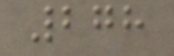278
